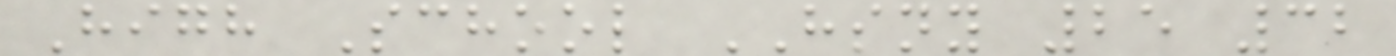High School HSNY 25 32
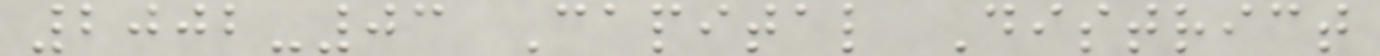2002-03 Capital District
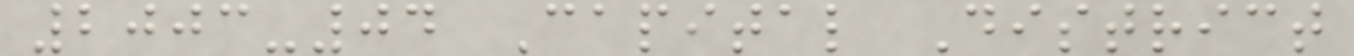2003-04 Capital District
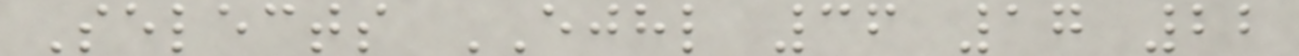Selects EJHL 36 17 22
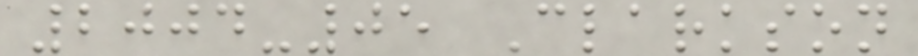2004-05 Clarkson
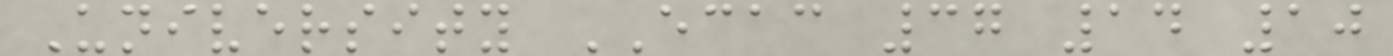University ECAC 37 14 10
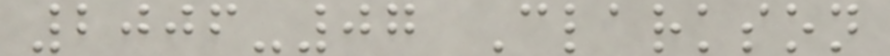2006-07 Clarkson
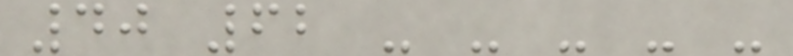40 62 - - - - -
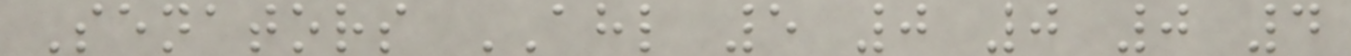Senators AHL 5 0 0 0 4
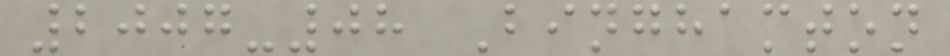2007-08 Binghamton
